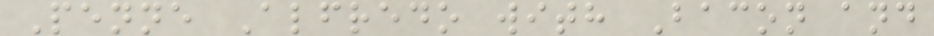Penne Alfredo with Bacon and
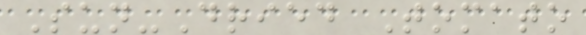Sun-Dried Tomato
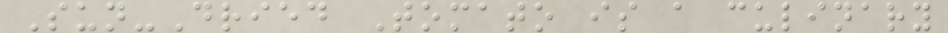Sun-Dried Tomato is a culinary
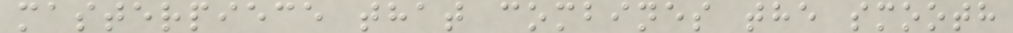masterpiece that combines the smooth
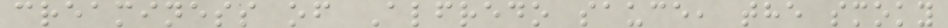creaminess of Alfredo sauce, the smoky
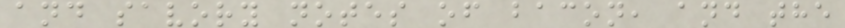and savory notes of bacon, and the
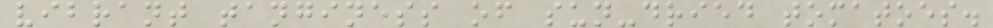vibrant tanginess of sun-dried tomatoes.
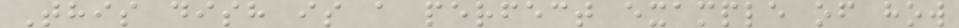This dish is a perfect example of how
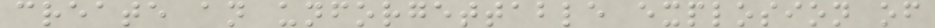create an unforgettable explosion of
